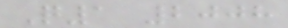Q1 2008
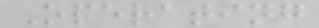Operating
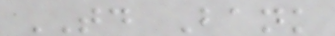TD Bank
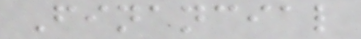Financial
